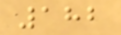182
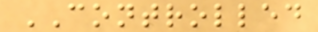CONTROLLED
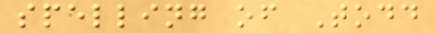spelling of Todd
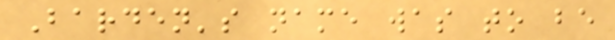Barden's name was to be
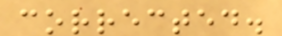corrected.
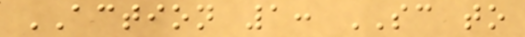ACTION 1: SC to
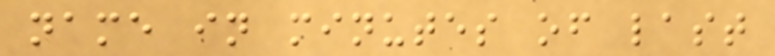name in minutes of last
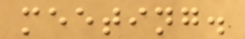meeting.
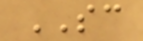SC
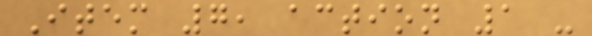Item 7, action 1 -
